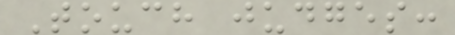Touch judges:
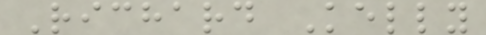Richard Kelly
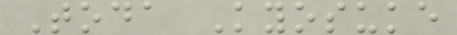Toda Kyosuke
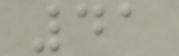41
